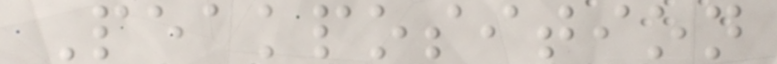Peakposition
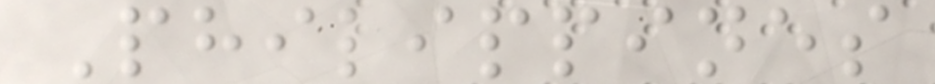Philippines
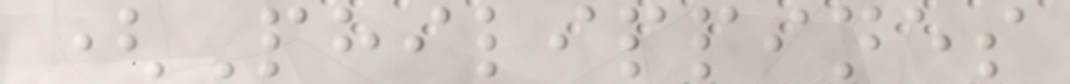(Philippines
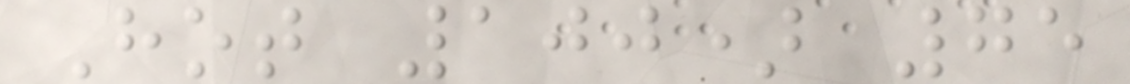Hot 100) 75
